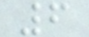6
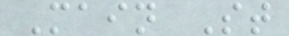Main St
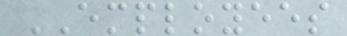EMPLOYEES
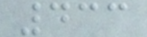433
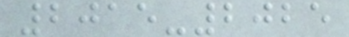2015-2025
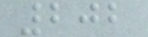202
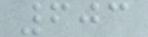603
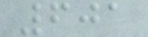601
